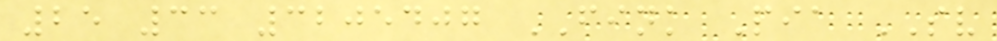25 33 3205407 FINK Pia SV
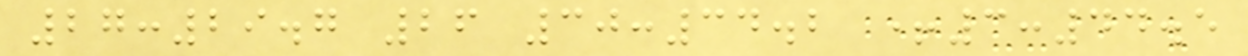27:29.7 26 30:34.2 +3:44.5
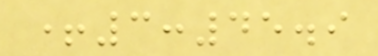+3:45.9
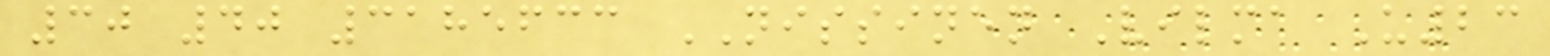30 40 3185633 NISSINEN Vilma U23
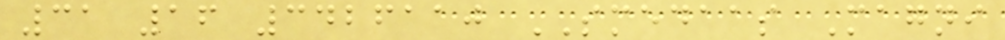31 16 3426110 SMEDAAS Magni
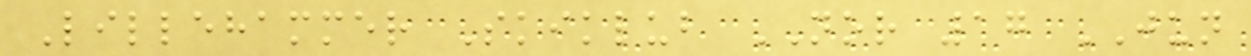Lillehammer Skiklub NOR 17 JUN
